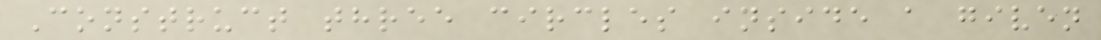Construct three circles inside a given
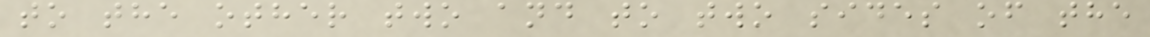to the other two and to two sides of the
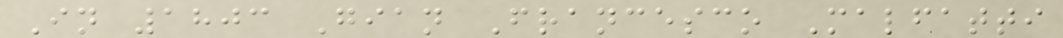In 1803 Gian Francesco Malfatti
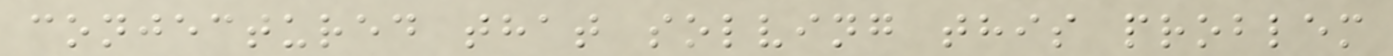conjectured that solving this problem
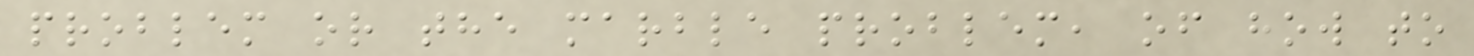problem or the marble problem, of how to
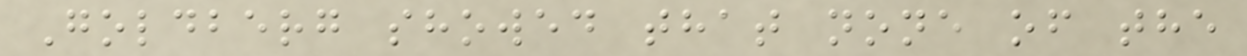Goldberg showed that none of the
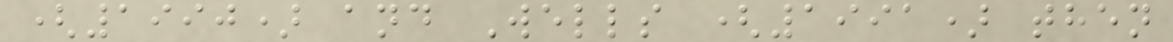(1990) and Wells (1991) then
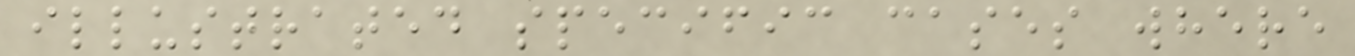illustrated specific cases where
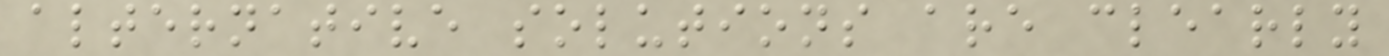alternative solutions are clearly
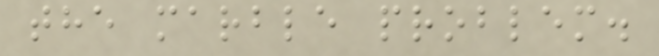the marble problem.
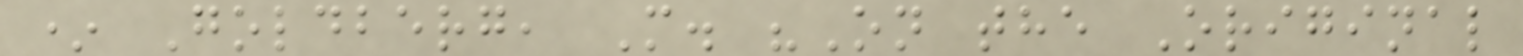* Goldberg, M. "On the Original
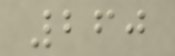260
